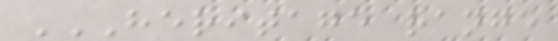HERITAGE RANGE
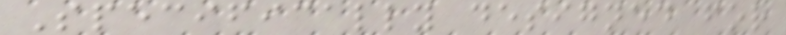Specifically designed for
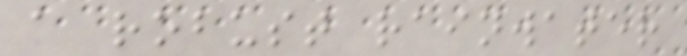a robust rainwater
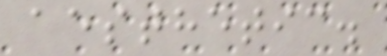aesthetic.
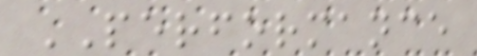PERFORMANCE
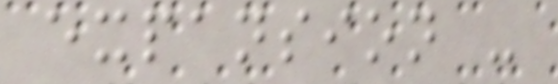expansion -
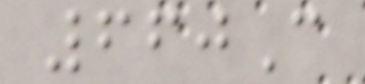660C
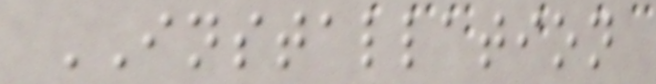INSTALLATION
